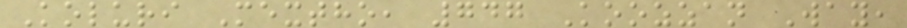Koluri Mextho, 747 Koozzan Way,
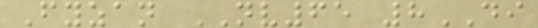Fyzan NV65 8DI
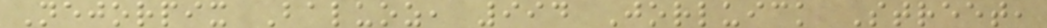Nejorpix Baluoz, 994 Jorluick Street,
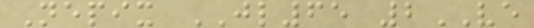Nepix JL65 2VE
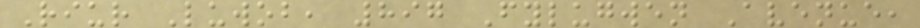Riur Luwob, 897 Fylugwen Avenue,
